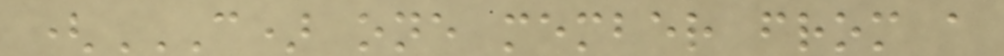(C) ONE MEMBER FROM A
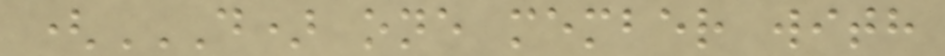(D) ONE MEMBER WITH
